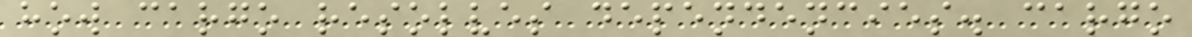how cargo resolves dependencies. cargo
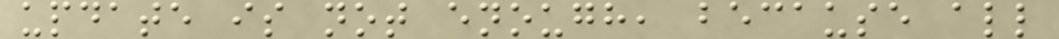update is not enough, because all
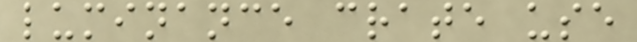luminance crate use
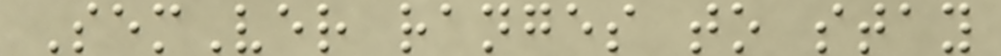SemVer ranges to stay
